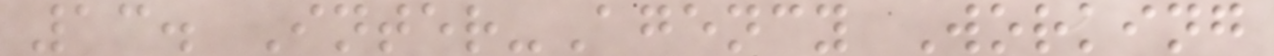13. Inter-Agency Working
